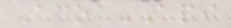AcoaAPI
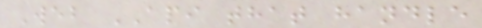Web API that handle
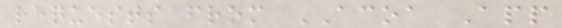requests from ACOA App
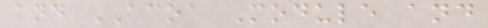and ACOA Module and
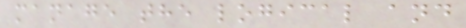manage the logical and
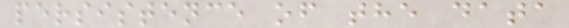persistence of the data
